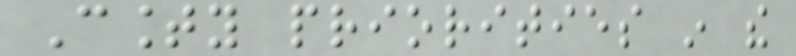County priorities in the
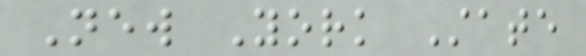New York State
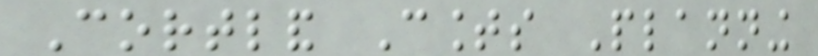Cortland Counts Planning
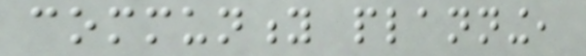community planning,
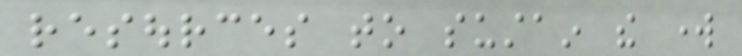resources to sustain the work
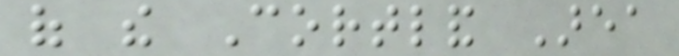of the Cortland Area
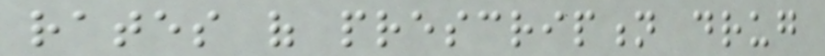rates of prescription drug
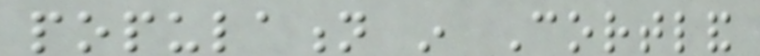population in Cortland
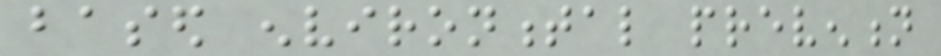based environmental prevention
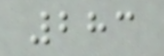283
